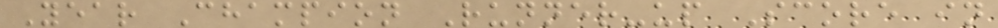Year Champion Runner-up Score in
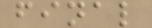final
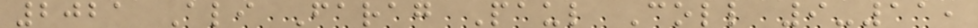2021 Ali Farag Paul Coll 9-11,
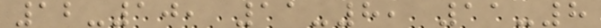12-10, 11-8, 11-8
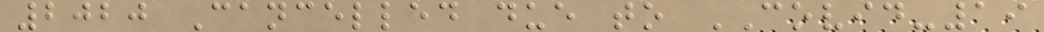2020 Cancelled due to COVID-19
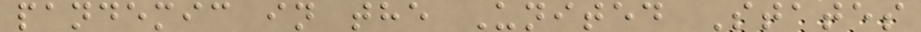pandemic in the United States
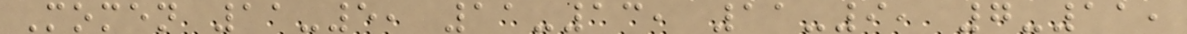Momen 11-5, 11-13, 11-9, 7-11,
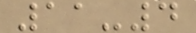11-4
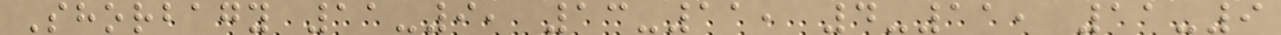Shorbagy 11-9, 13-11, 4-11, 11-9
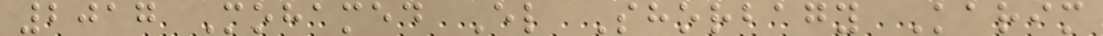2017 Mohamed El Shorbagy Karim
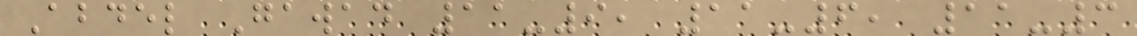Abdel Gawad 11-9, 11-6, 11-3
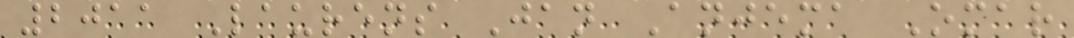2011 Laurens Jan Anjema Omar
